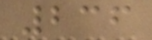236
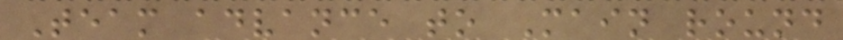Team advance to Main round
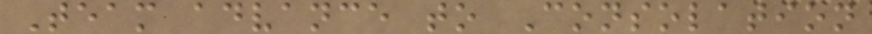Team advance to Consolation
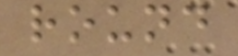round
